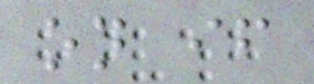on if
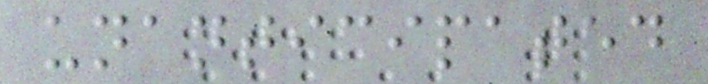unanticipated
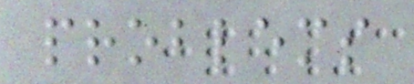problems
